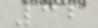32
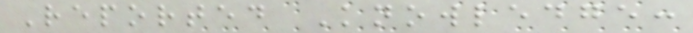Reported Knowledge:
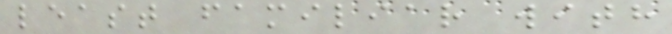least familiar with
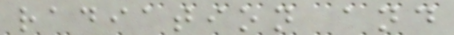radiation and
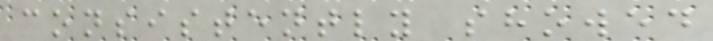consistently showed
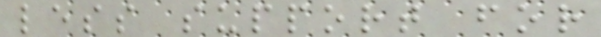less support for
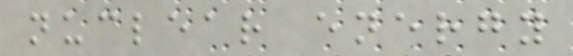nuclear energy
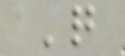Q
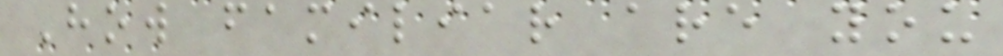How familiar are you
